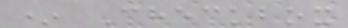* Checkbox
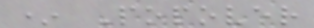* Popover
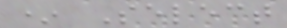* Select
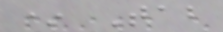* Tab
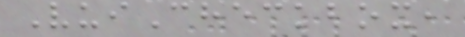VuiCheckbox,
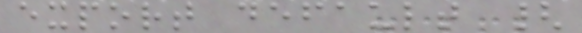export default {
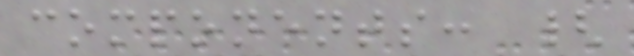components: {
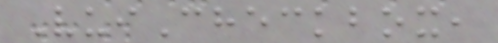VuiCheckbox,
